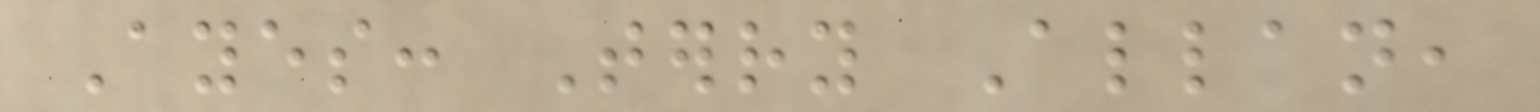Ayes: Terry Allan,
